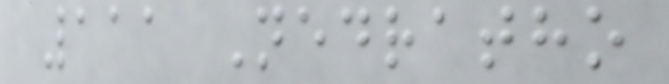111 Nedratho
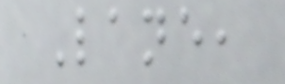Lane,
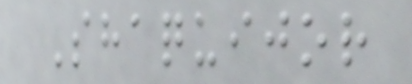Shaquijor
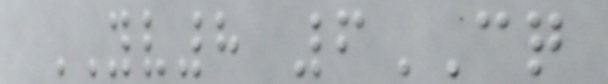YV8 6CQ
